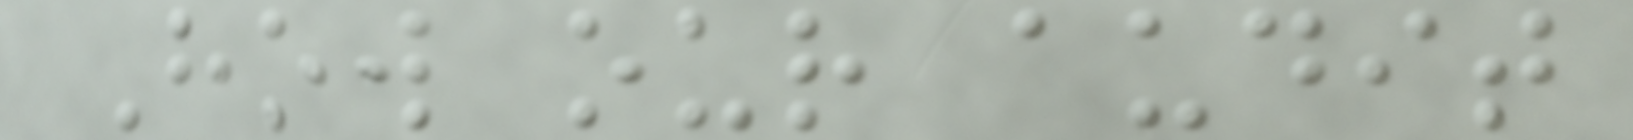How our audit
